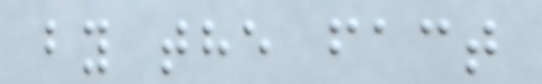by the fact
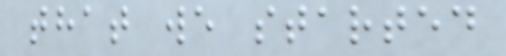that we started
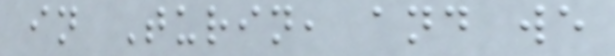in Turin, and we
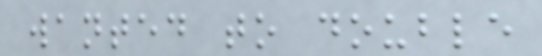wanted to double
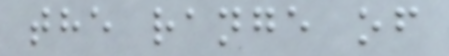the range of
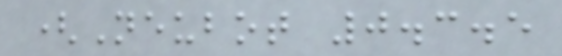(Neubot 0.3.5
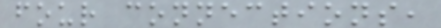four connections,
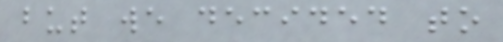but we decided to
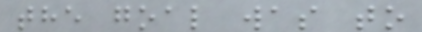the goal was to
